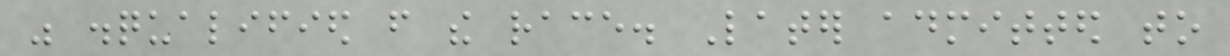was disqualified from the race. Later admitted to
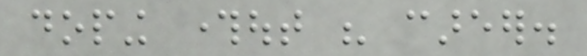doping throughout his career.
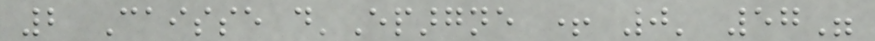2 Caisse d'Epargne + 0' 57"
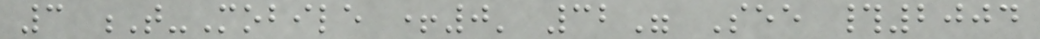3 T-Mobile +0' 32" See #2004
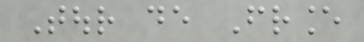Tour de France
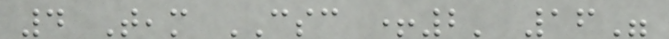4 Team CSC +2' 16"
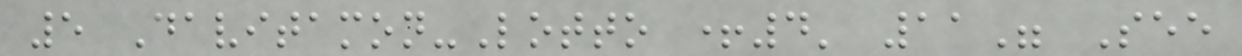5 Davitamon-Lotto +4' 11" See
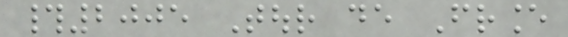#2005 Tour de France
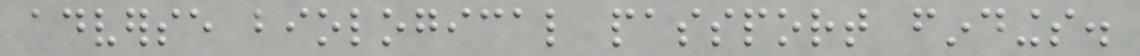adverse biological passport findings.
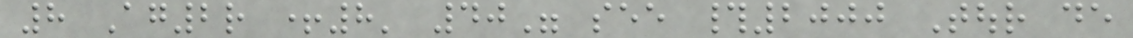8 Ag2r +8' 40" see #2000 Tour de
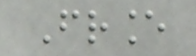France
